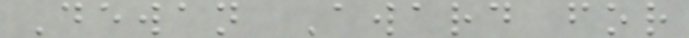Dewan Award for
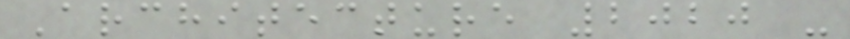Architecture 2020 -
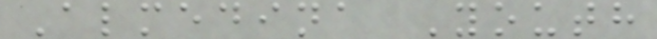Almedina Youth
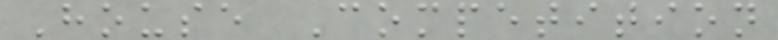House Competition
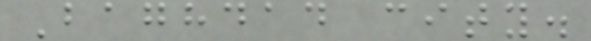Baghdad city.
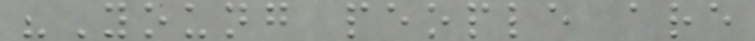"Young people are
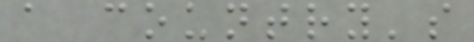a country's
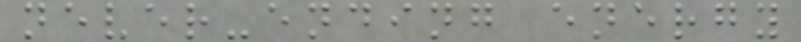never-ending energy
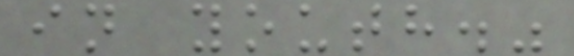in youth."
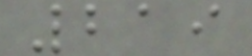219
